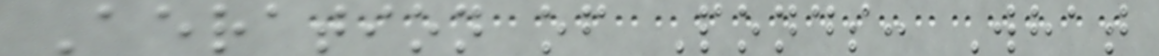Aeration of Ponds: What
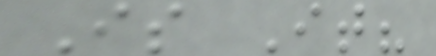Is It?
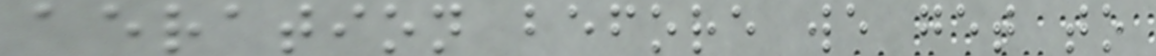aeration before we get to
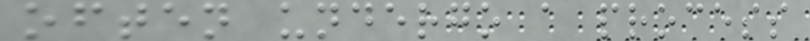often undergo a process
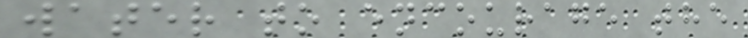water to encourage the
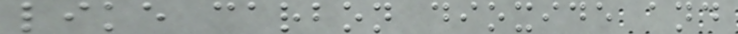like carbon dioxide and
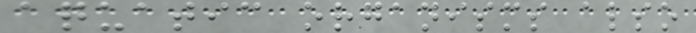aquatic organisms also
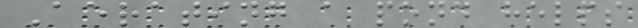Aerating a pond helps
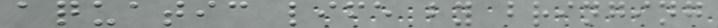aquatic life by bringing
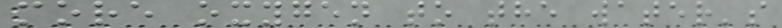more oxygen to the water's
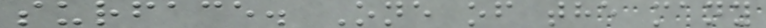surface. One of the many
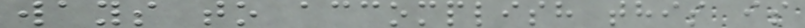ways to accomplish this is
